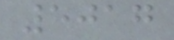5017
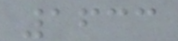1633
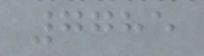7785
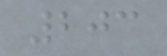203
